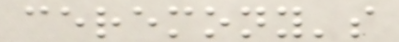ceremony's
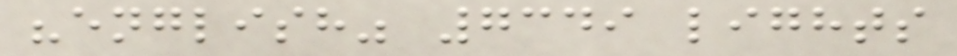"english" 7349 lights
